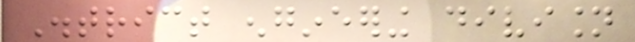District engineering division
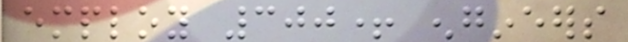employ 300+ engineers
